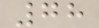78
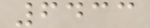6433
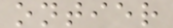ontier
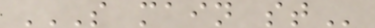S MAIN ST
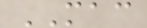MAC
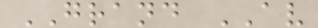GRAND AV
